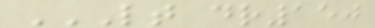LT DR150
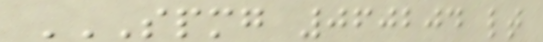SPMG 060204 LT
